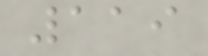119
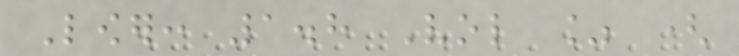Lower: 1.8 Vol % (
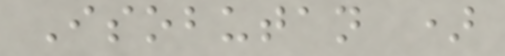Isobutan )
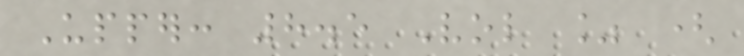Upper: 8.5 Vol % (
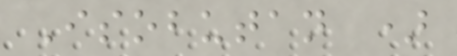Isobutan )
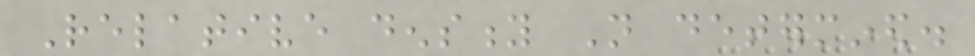Relative density Not determined.
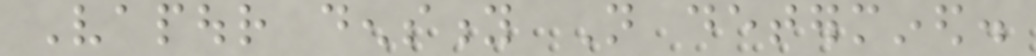Vapour density Not determined.
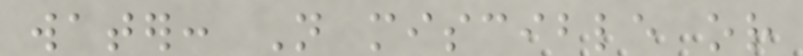water: Not miscible or
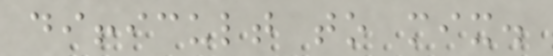difficult to mix.
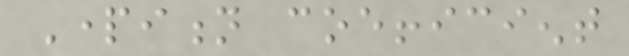Partition coefficient
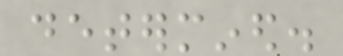determined.
